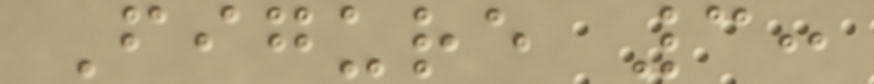Figure 3:
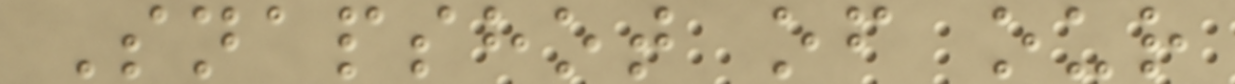Snapshot of our
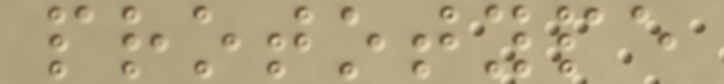prototype
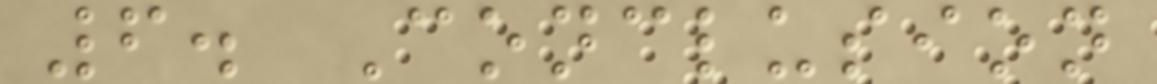6. Conclusion
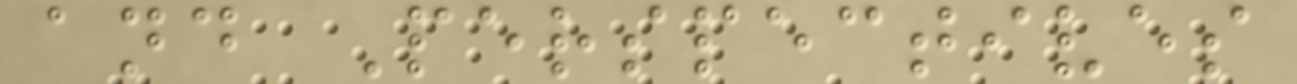and Perspectives
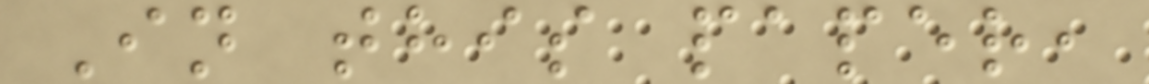In this paper,
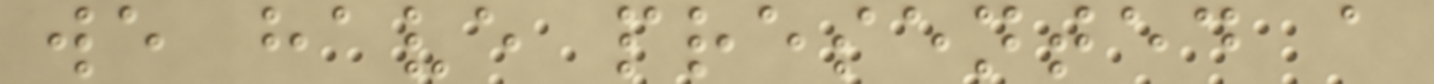we have presented a
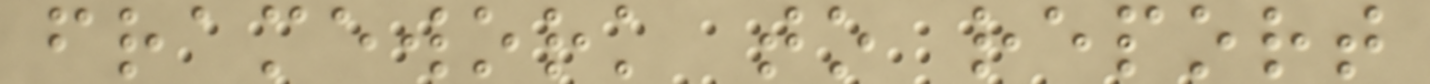framework to report
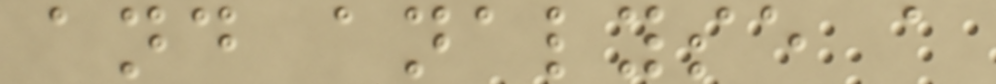and analyse a
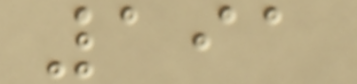191
